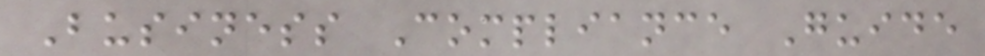Business Compliance Guide
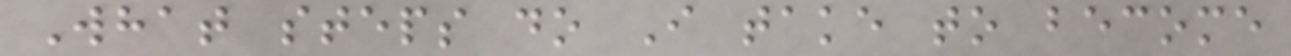What steps do I take to become
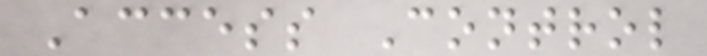Access Control
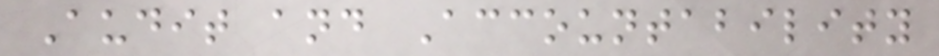Audit and Accountability
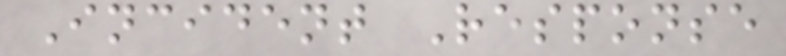Incident Response
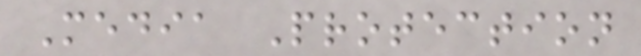Media Protection
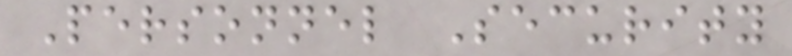Personnel Security
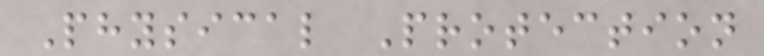Physical Protection
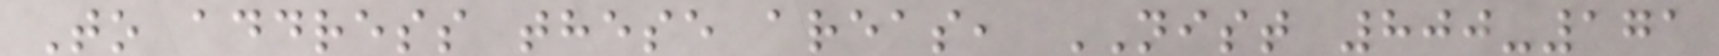To address these areas, NIST 800-171
